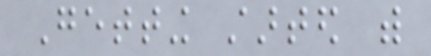Getting started with
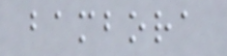bambora
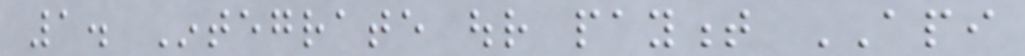1. Integrate our payment API
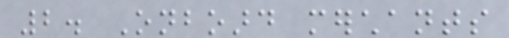2. Onboard merchants
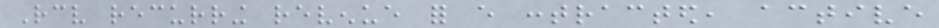Receive recurring revenue for every contracted, active
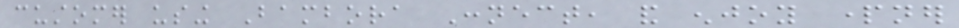customer using Bambora Connect, and enjoy partner
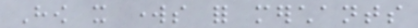How it works for merchants
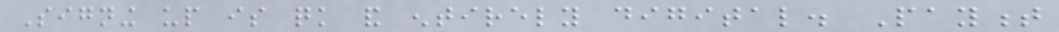Signing up is quick and entirely digital. Payment
